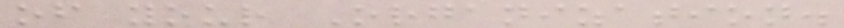of your Organization.
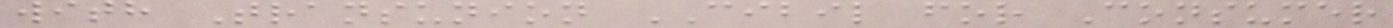with Transunion CIBIL for Consumer
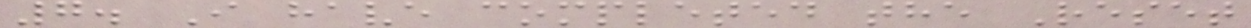7. I have completed the Reset
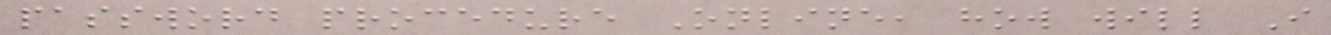password procedure Online, how will I
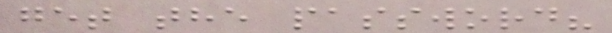get the password?
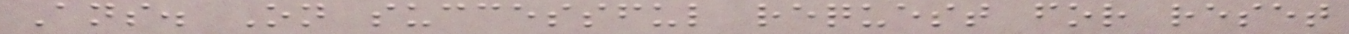Ans. On successful request for reset
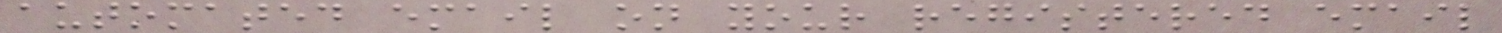automated email on your registered email
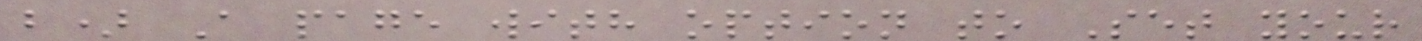b) A page with option to Set your
